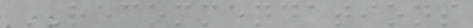RECOMMENDATIONS
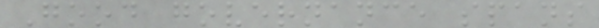Good governance spans
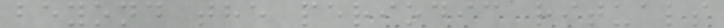beyond the periodic rituals
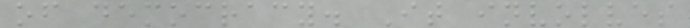of democracy. It involves
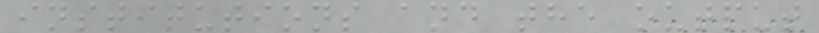institutions and the output
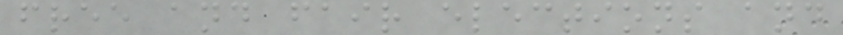free and fair elections and
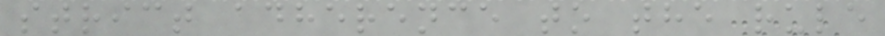strict adherence to the rule
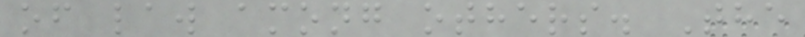of law among others. The
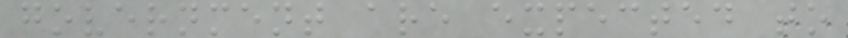government are expected to
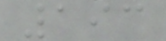193
